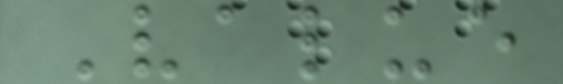Value
